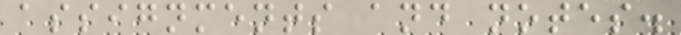assignments and notes.
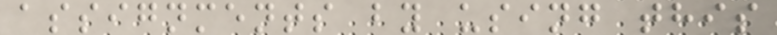assignments by using this
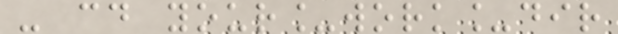- cd your_work_dir
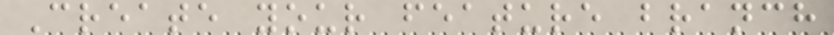Create your feature branch
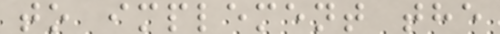to implement the
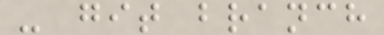- git branch
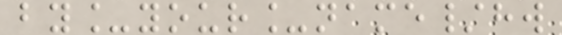by_your_name/hw
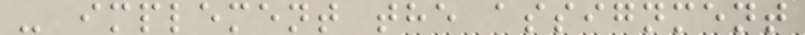- implement the assignment
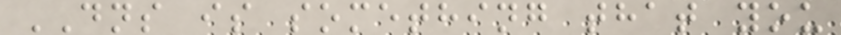DNS is something that you
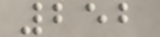252
